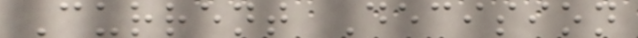Current Decision
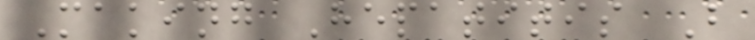Making Hepatitis B
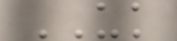UK
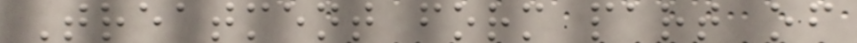Treatment form part of
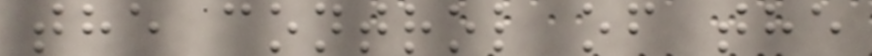the control of the
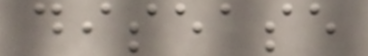disease
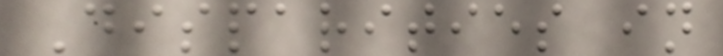Disparities in
